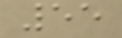55
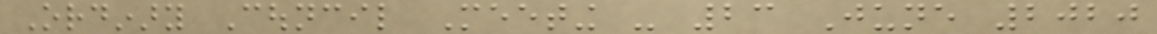Ordinary Council Meeting - 23 June 2020
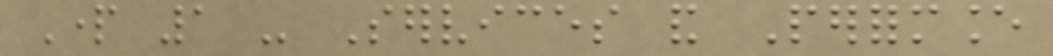Part 1 - Services and Performance
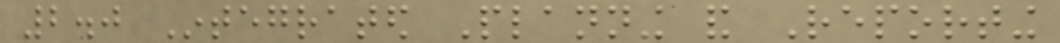2.0 Integrated Planning and Reporting
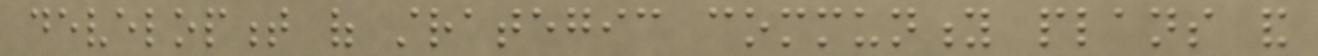development of strategic community plans and
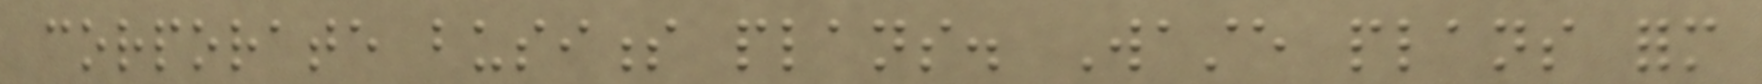corporate business plans. Waste plans form
